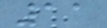11
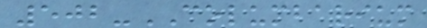502-COLUMBARIUM
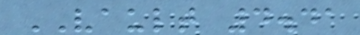VAULT 4.41
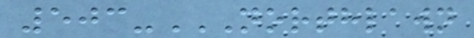503-NORTHLAWN
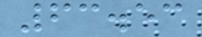63.53
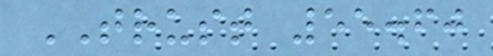TRUST 55.60
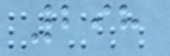298
